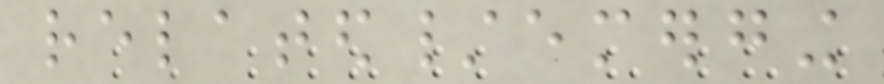related/emerging
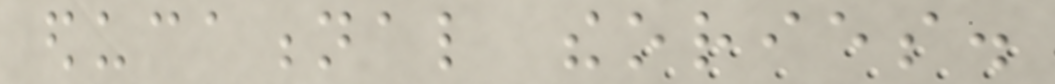educational theories.
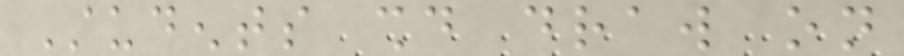Students should draw on
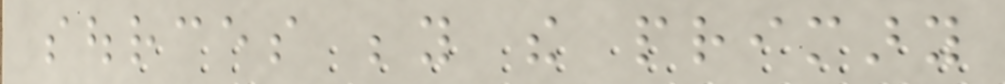sources beyond the primary
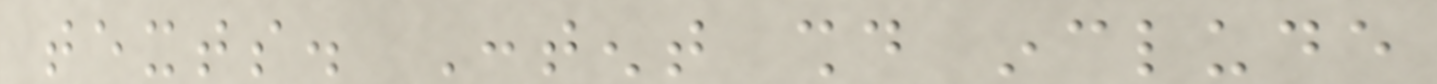texts. Content should include
